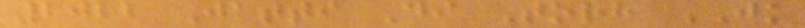2022 Jatti Di Torh JK
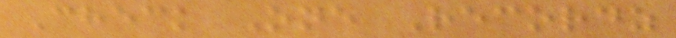Check One Recordz
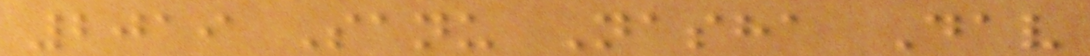2019 Sanu Nasha Dav
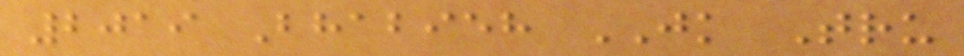2019 Bhabieh JK Tru
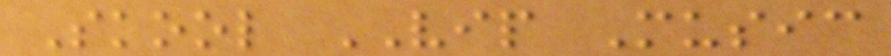Skool VIP Music
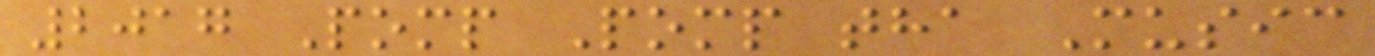2017 Pomp Pomp tha Music
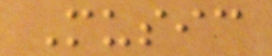Music
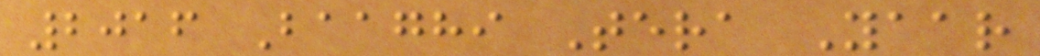2016 Baaghi Tera Yaar
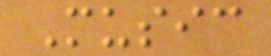Music
